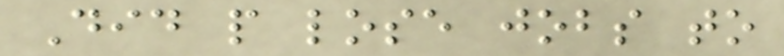Did people lose jobs to
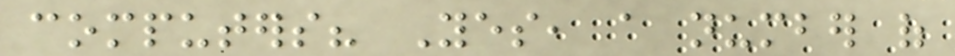computers? Yes, a number of
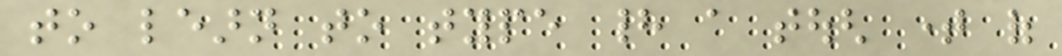to learn to type had a tough time of
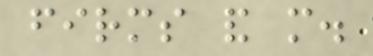firms and more.
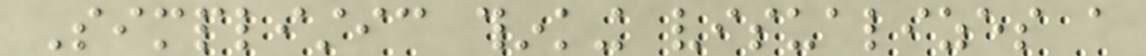Simplistic thinking visualizes a
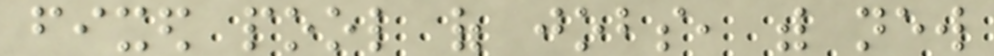fixed pool of jobs, with new
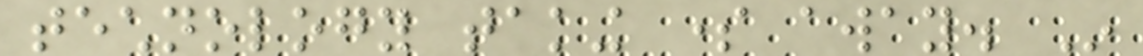technology taking some away. In
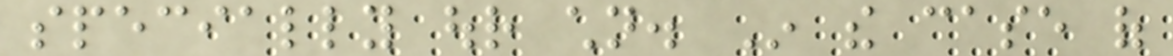specially our children. In the case of
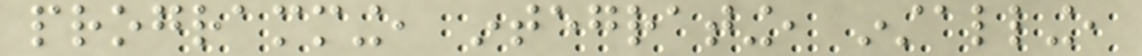programming, integrating, installing,
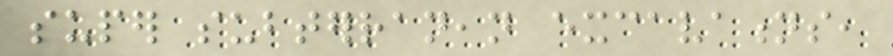super subterranean excavations,
